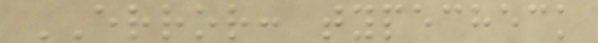ERROR: typecheck
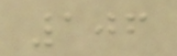106
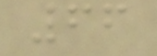66
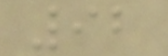92
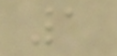1
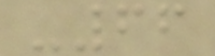-66
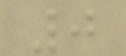0
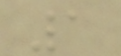1
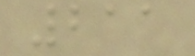211
